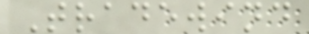Tradewind
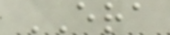ERA
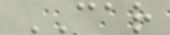CAR
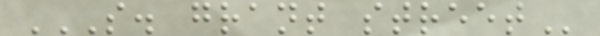S. GRANT STREET
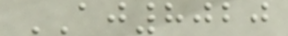AJ8020
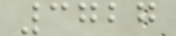3727
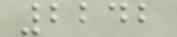2242
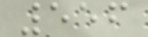556
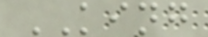KING
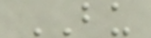BU
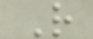R
